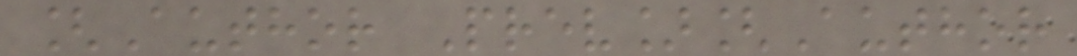[Author Prev][Author
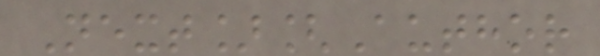Next][Author
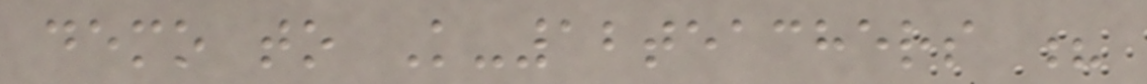demo to K-12teachers ?
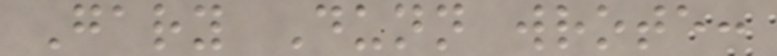Gary Dunn wrote:
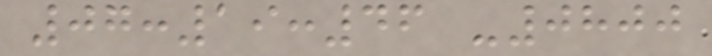07:19:46 -0800
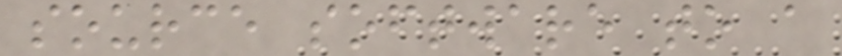source software to a
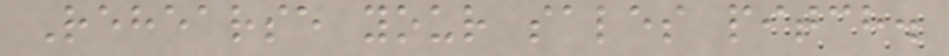Rehearse your sales pitch.
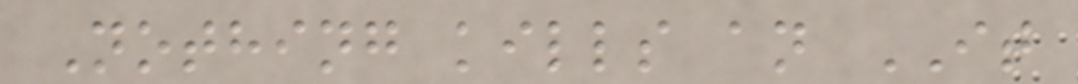Nothing kills an IT
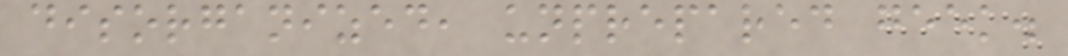disorganized, unprepared geek.
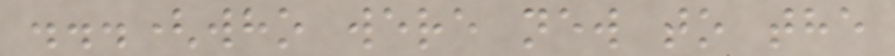...(who were new to the
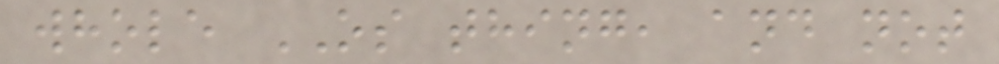whole OS thing, and not
